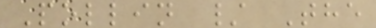Pollin / The
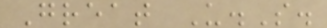Great U.S.
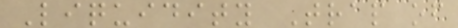Liquidity Trap of
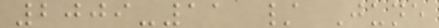2009-11 / June
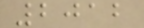2012
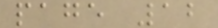page 12
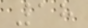18
